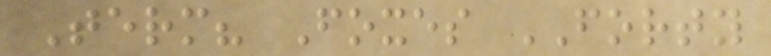Term? Foxes FORTY
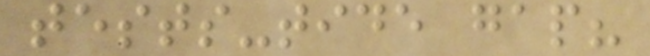tests-tide gap?
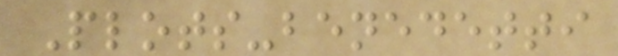Plots-benedetti
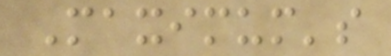Maximum's
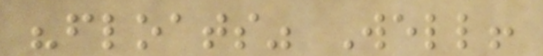"floats" Well!
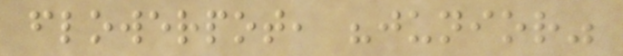flowerpot, "junior"
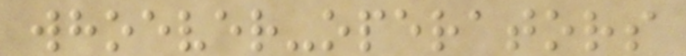whoever-operators
